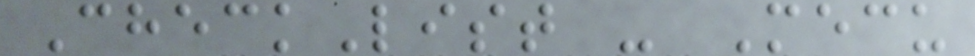CheckList - Mecu
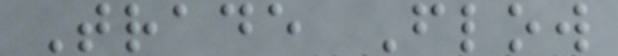Trade Flow
